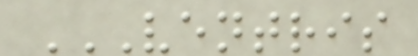VENTRIS
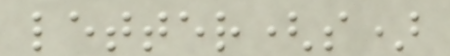letter(s)
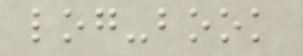log-book
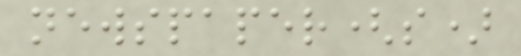newspaper(s)
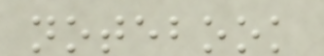notebook
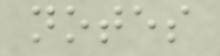notes
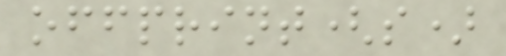offprint(s)
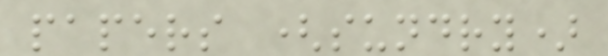papers (sundry)
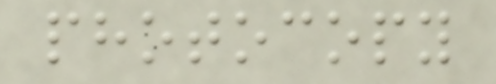photocopy
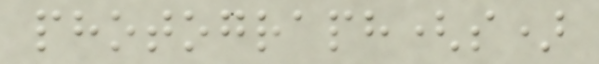photograph(s)
